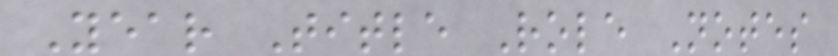Year Title Role Notes
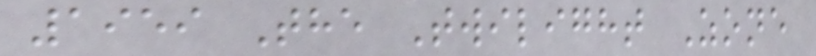1959 The Twilight Zone
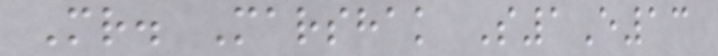Mr. Marshak S1E13
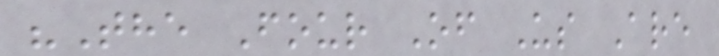"The Four Of Us Are
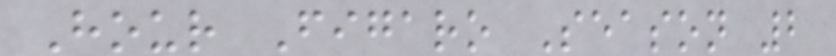Hour Figaro Season 2
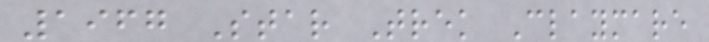1967 Star Trek Claymare
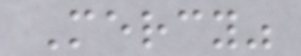Mercy"
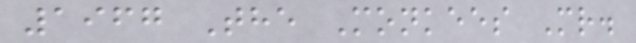1967 The Monkees Mr.
